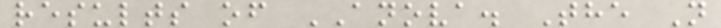results of ANOVA. The N
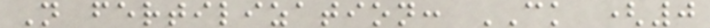N fertilization: CK (0
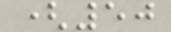(50
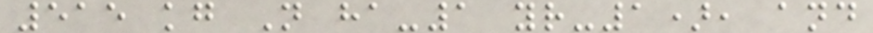515 kg N ha-1 yr-1), and
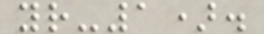yr-1).
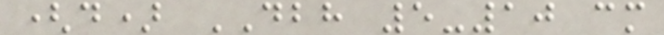(d) DBH 5-10 cm
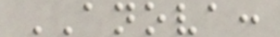ANOVA:
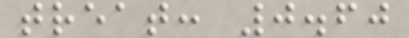treat: 0.60
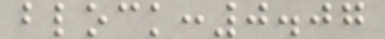block:0.07
